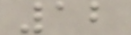12
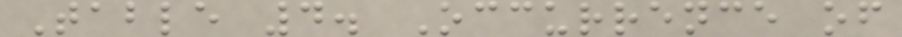Table 4. Occurrence of
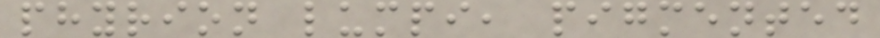phyrion lumpi, pigmented
